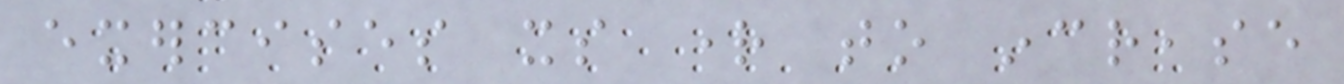exercises its right to increase
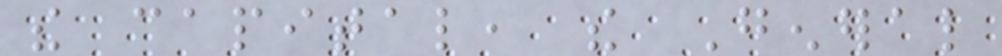the capital, the General
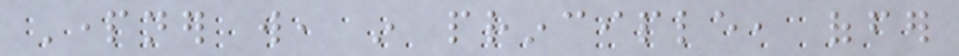Partner will, in principle, offer
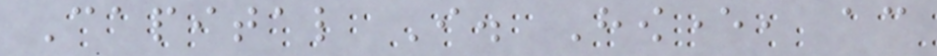Capital I. However, according
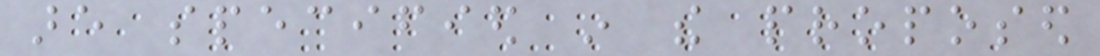are specified in the proposed
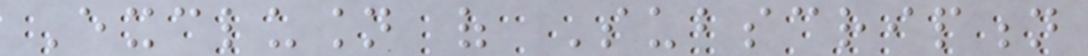Exclusion of Subscription
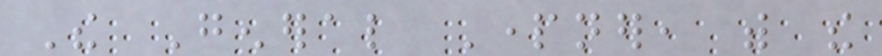The General Partner, with the
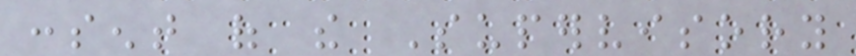consent of the Supervisory
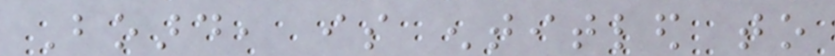Board, is entitled to
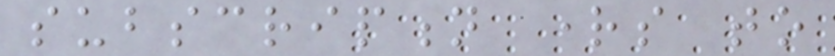subscription rights to
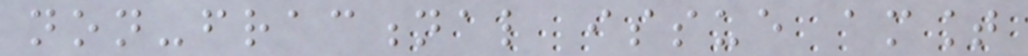non-fractional issue amount
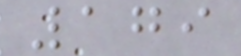179
